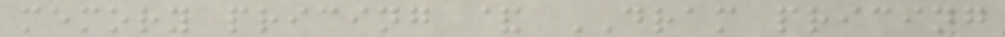memory pricing & DRAM pricing
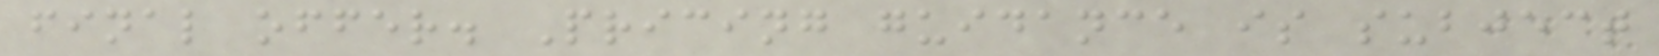final offer. Pricing guidance is subject
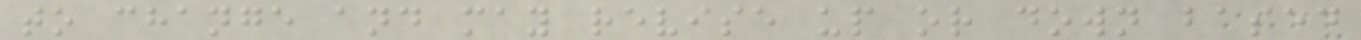to change and may revise up or down based
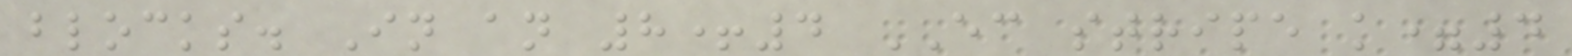blocks. In an 8+4 EC stripe k=4
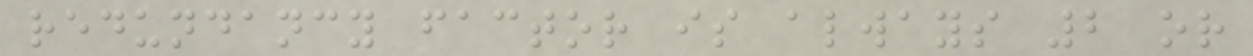redundancy factor is always 2 or
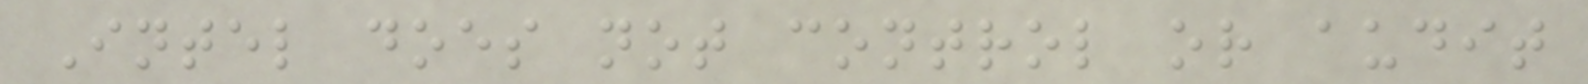Intel does not control or audit
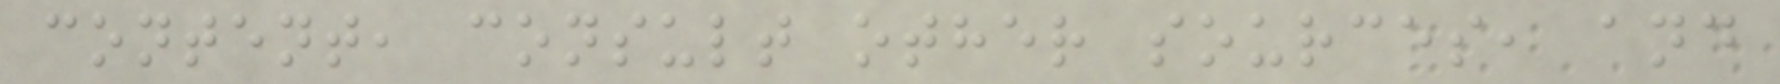content, consult other sources, and
